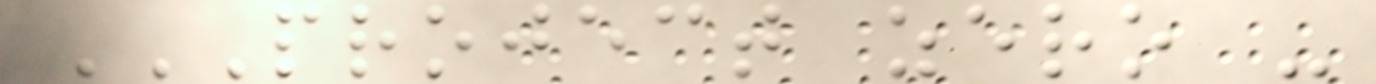PROJECT ZERO -
